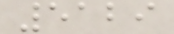5129
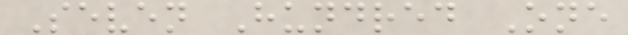Seven Hundred One
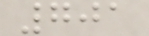701
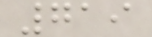719
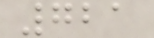721
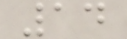14
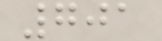701
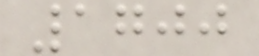1700
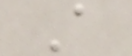A
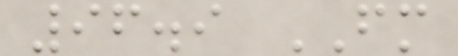96.9 FM
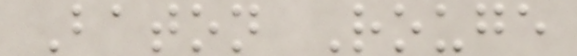Baton Rouge
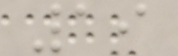19
